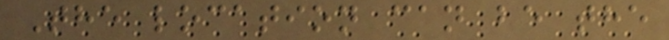The location can be the
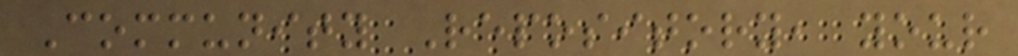Community Repository, your
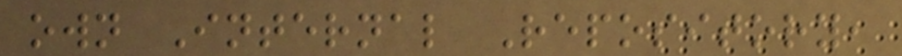own Internal Repository,
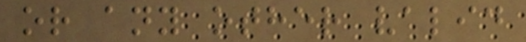or any other valid
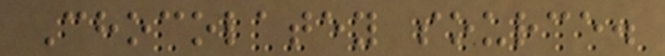Chocolatey source.
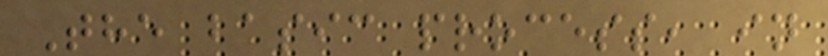The basic process, in
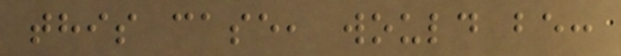this case, would be:
